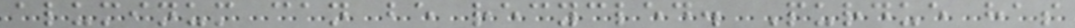aluminum can be recycled. Purdue has
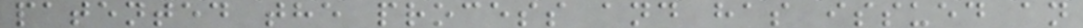patented the process and has issued an
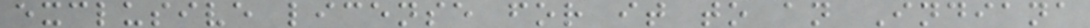exclusive license for it to an Indiana
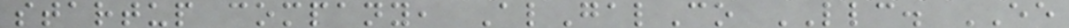startup company, AlGalCo LLC. EE
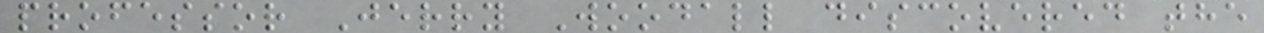professor Jerry Woodall discovered the
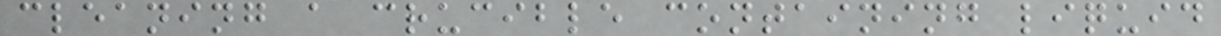cleaning a crucible containing liquid
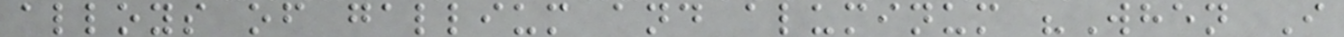alloys of gallium and aluminum "When I
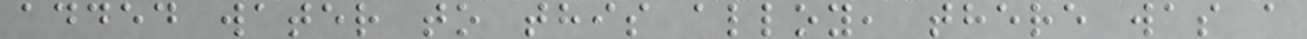added water to this alloy, there was a
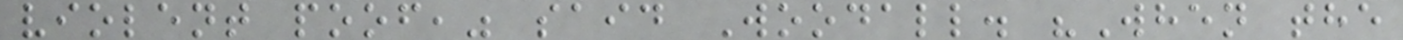violent poof," said Woodall. "When the
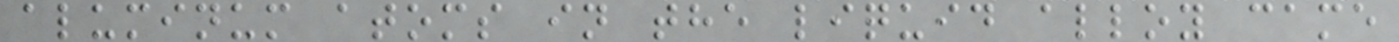aluminum atoms in the liquid alloy came
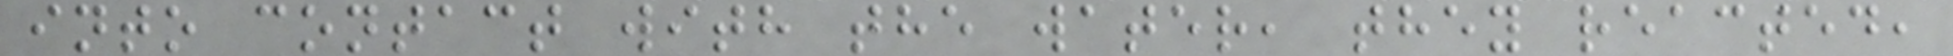into contact with the water, they reacted,
